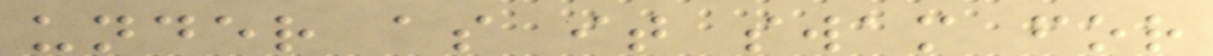under as it swam for
